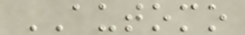AUTOMO
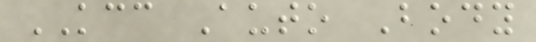KCC Auto Body
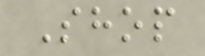Shop
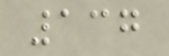137
